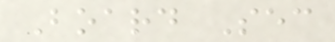Board Sec
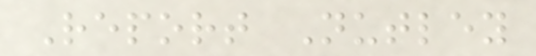Report Nutley
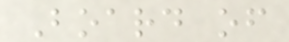Board of
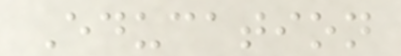Education
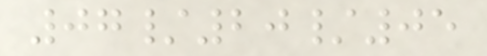07/20/05
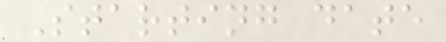Starting date
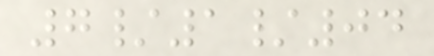7/1/04
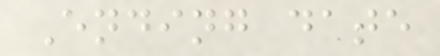Ending date
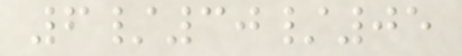6/30/05
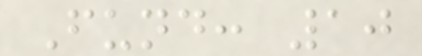Fund: 10
